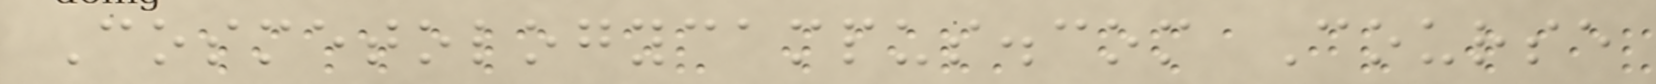Cosmetologycampus.com Course
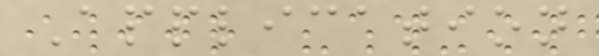Application
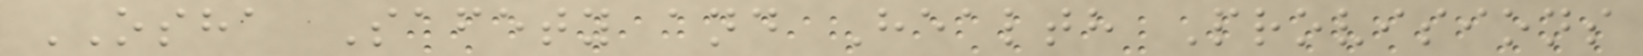OSHA Safety and Health Provisions
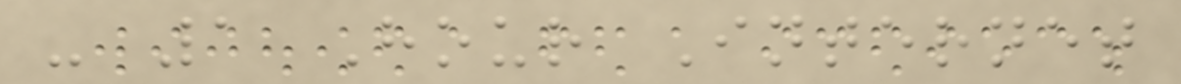- 1 Hour Internet
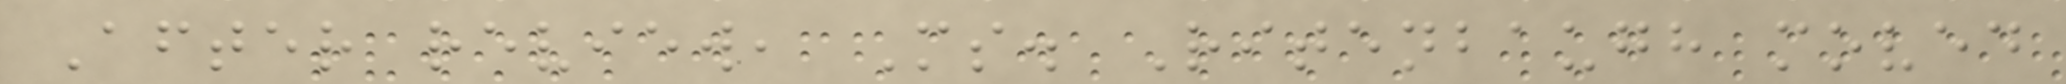After review, Ms. Ritenbaugh moved
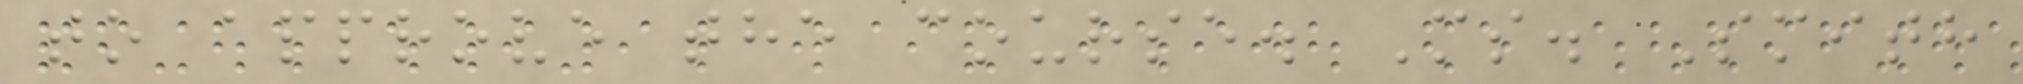to approve the course. Ms. Smith
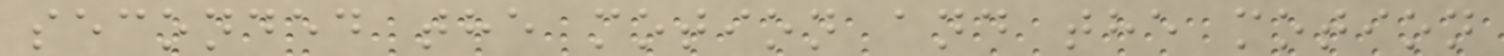seconded the motion and the motion
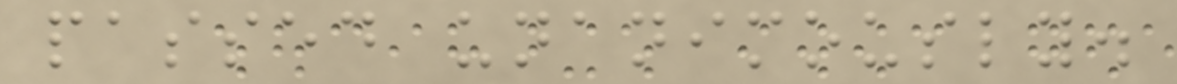passed unanimously.
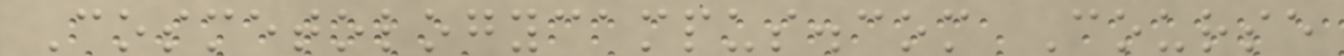Cosmetologycampus.com Course
